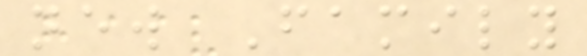new Family
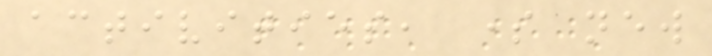activities, some new
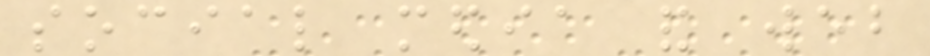social media and web
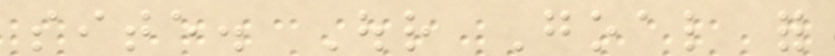site. Our Goal for
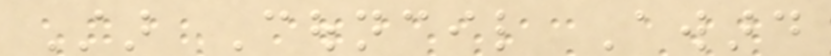Star Council Award
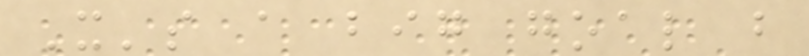It's a big goal but
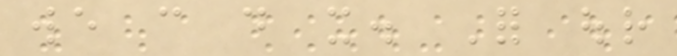we can do it. For our
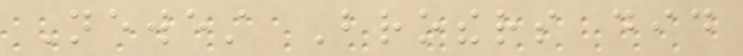Newest Brothers did
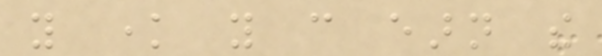you know you can earn the
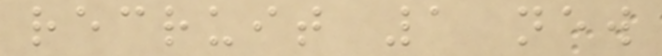recruit 1 new
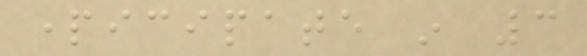participate in 3
